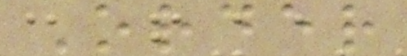Order
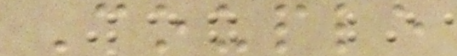Couple
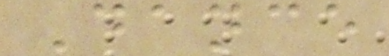Dance
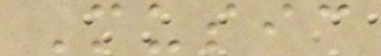Music
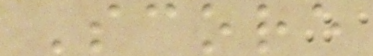Score
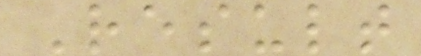Result
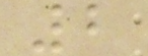2
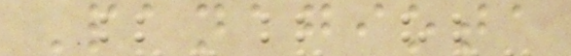Panagiota
